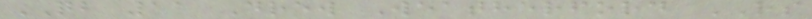QB 11 Drew Weatherford RS
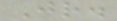Jr.
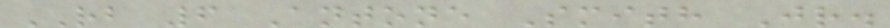RB 6 Antone Smith Jr.
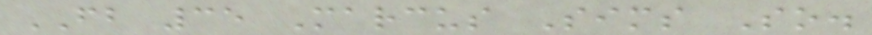FB 35 Marcus Sims So.
